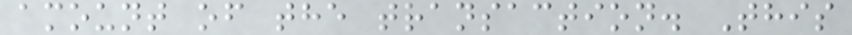amount of the transaction. This
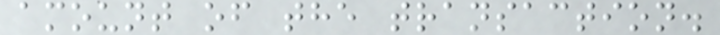amount of the transaction.
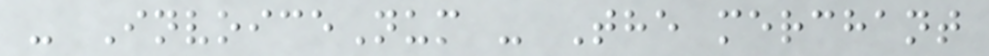- InvoiceNum - The merchant
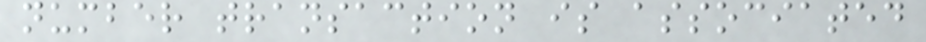number transaction is associated
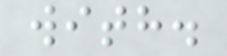with.
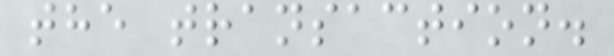the transaction.
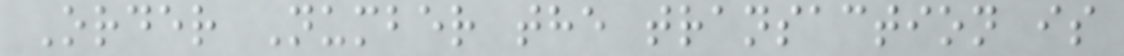Order Number the transaction is
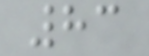83
